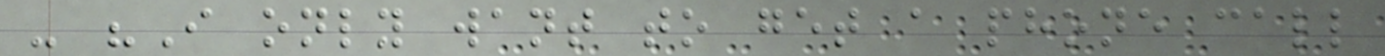- "I only want to get a phone call
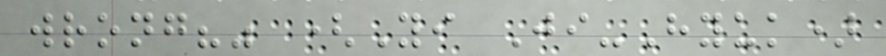wrong?" (Yi Ji-Hyuk)
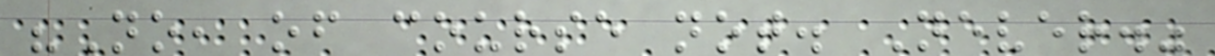"No, of course not. Never."
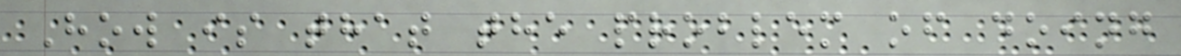How is that the problem of doing
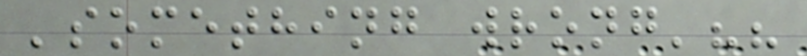'something wrong'??
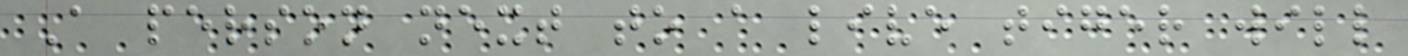A person next to a live tiger will
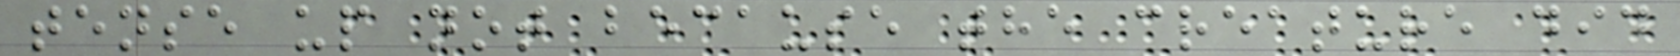tense up not because the creature did
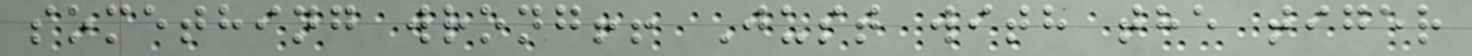something wrong!! Just with the tiger
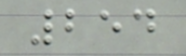254
